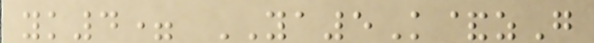yk4= YA5K&zG
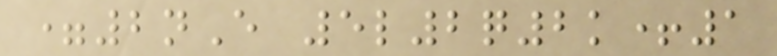=2nE 5l2q2k+1
